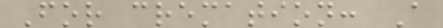For cremation: A
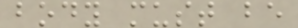body must be
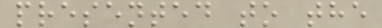presented to the
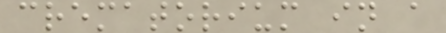crematorium in a
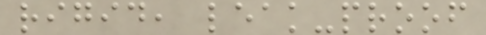rigid, leak-proof
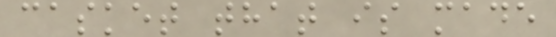casket that is made
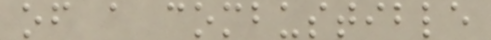of a combustible
